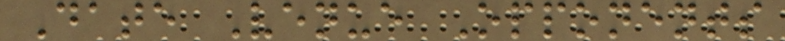Date Venue Opponents
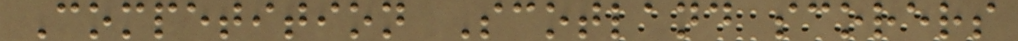Competition Scotland scorers
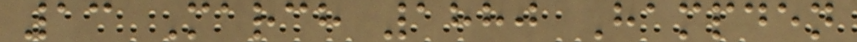13 March 1880 Hampden
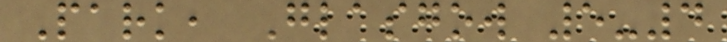Park, Glasgow 5-4
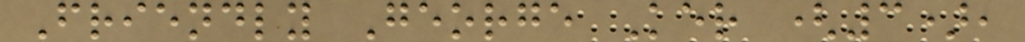Friendly George Ker (3),
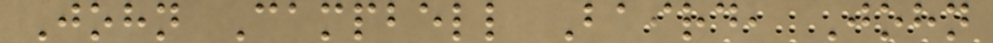John Campbell Baird, John
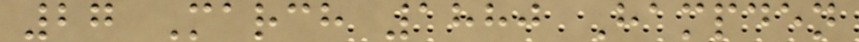27 March 1880 Hampden
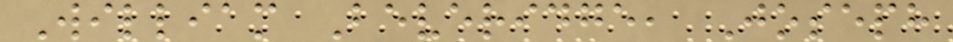William Beveridge, Joseph
